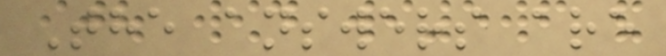The answers are
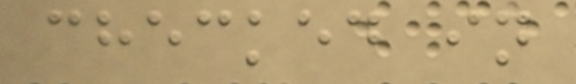checked in
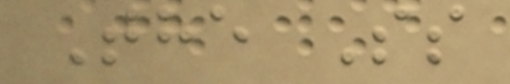The Ss
